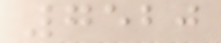7520
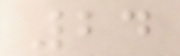24
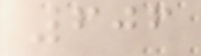606
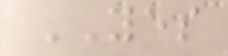YES
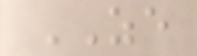ZE
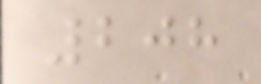208
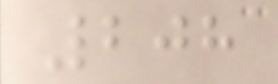208
